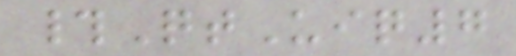#QtUiq7
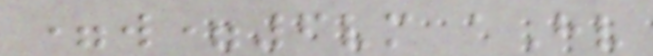=w=6vm aHv
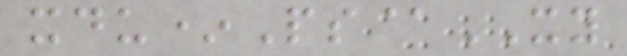xdu*Ps@XY
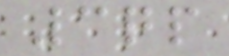3qp
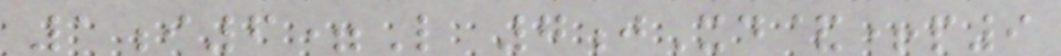1i6=L 7jXd&+p9
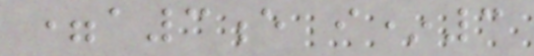=a3e i*3
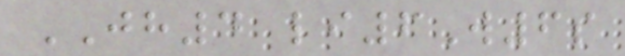JH4 li6W6s
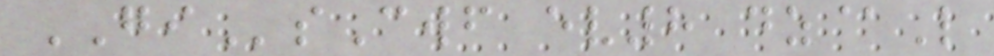GIsCwf ev8 dz@L
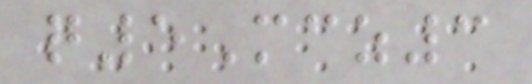q5Mcz3
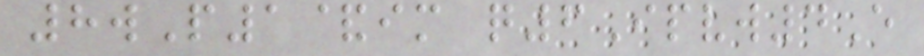8wP1&im q6Ipvw4E
